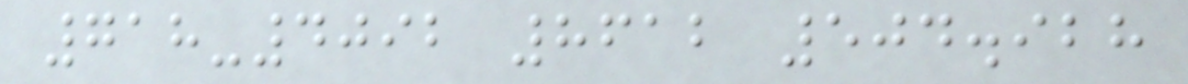718-4092 8612 504.928
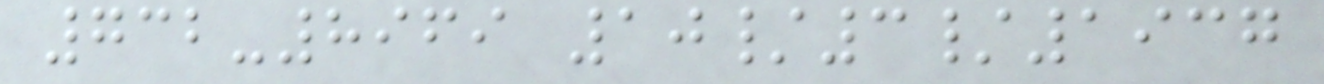732-8969 10/3/1937
